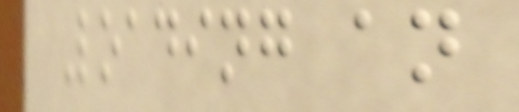Loading an
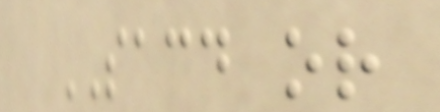SACD or
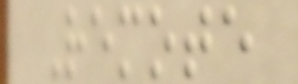Remote
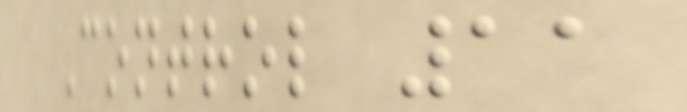Control 11
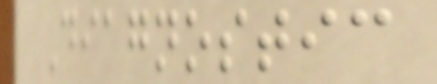Diagnostic
